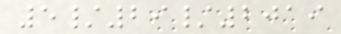5/29/2019
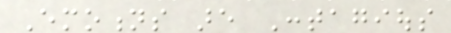Emotions are Contagious
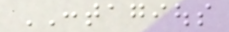CONTAGIOUS
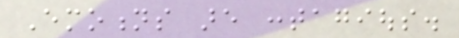Emotions are contagious.
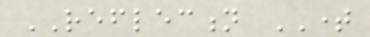REFLECTION TIME
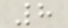8
